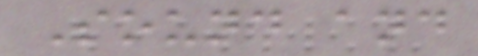Sound and
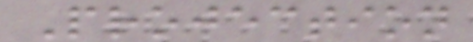Projection
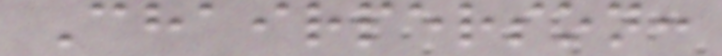Chairperson:
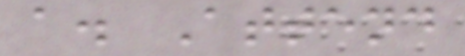a. Attend
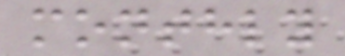monthly
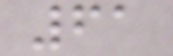61
